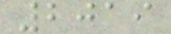2019
